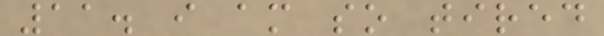11. i am so tired
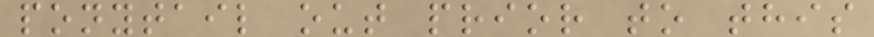ponytail out prior to this
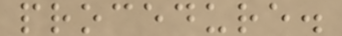procedure.
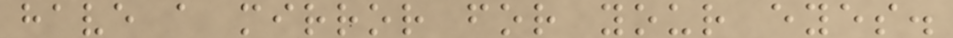have a mirror for your eyes.
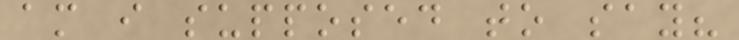am i supposed to say?
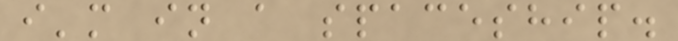i'm in a spaceship.
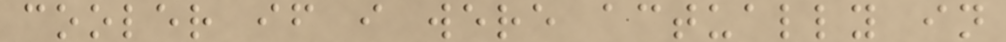cooler if i were actually in
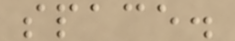space.
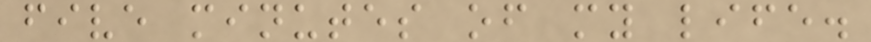five minutes of my life.
